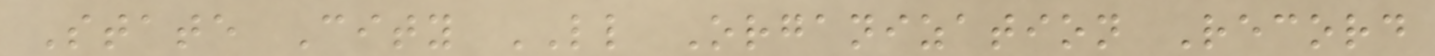State City LL Organization Record
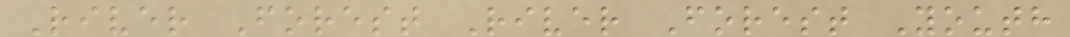River Forest River Forest Youth
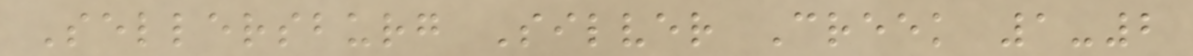Sellersburg Silver Creek 1-2
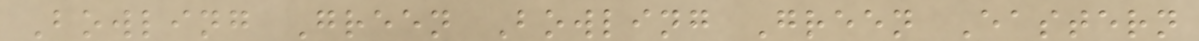Bowling Green Bowling Green Eastern
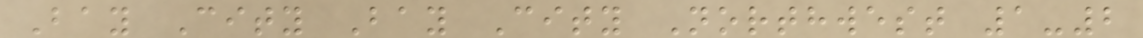Bay City Bay City Northwest 1-2
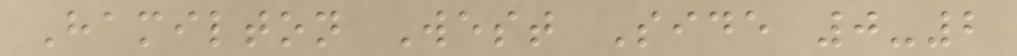Hamilton West Side 0-2
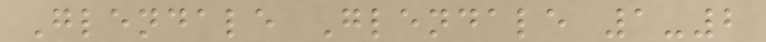Glendale Glendale 1-2
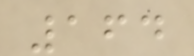164
